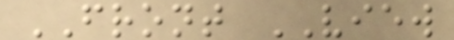FRONT VIEW
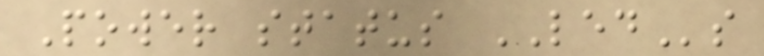Power status LEDs
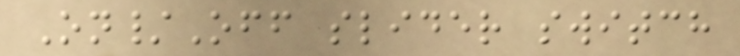On/Off slider switch
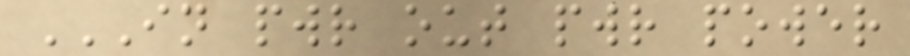IN PWR OUT PWR POWER
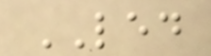LED
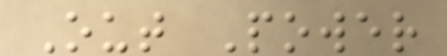Out Power
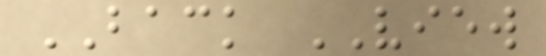BACK VIEW
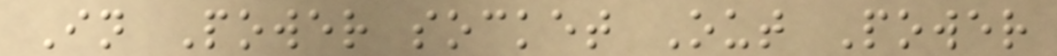In Power socket Out Power
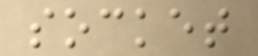socket
